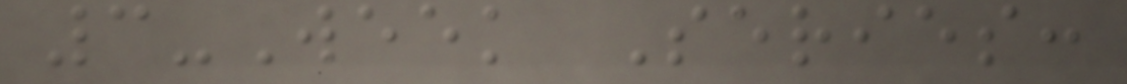3-Week Series:
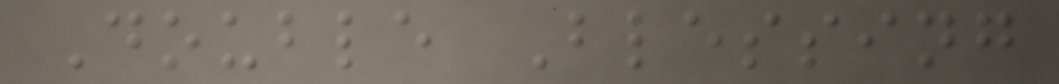Double Blessing
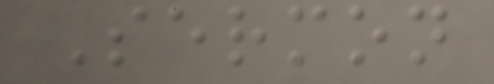Sermon
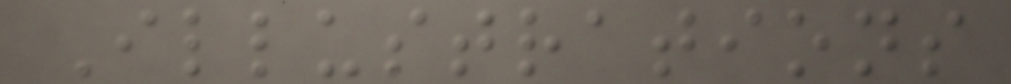Illustrations
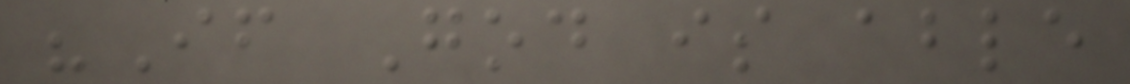"If God is able
